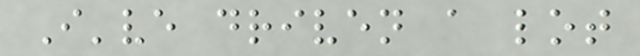I've driven a lot
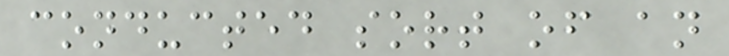conducted sort of an
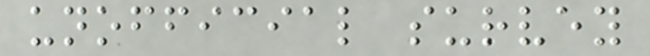unofficial survey
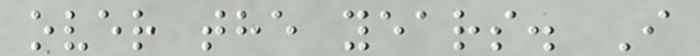over the years. I
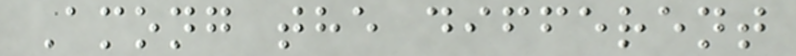Among the different
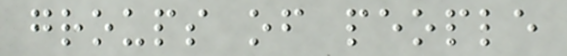groups of people
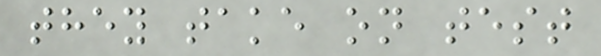they take on test
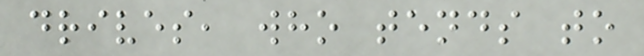drives, who tends to
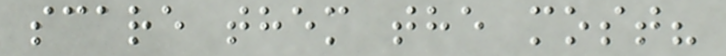scare them the most?
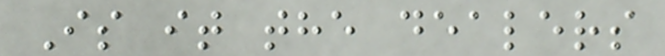Is it the dealers
